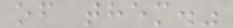of them."
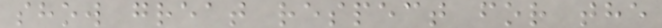show great respect for the
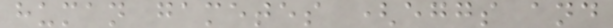human gametes (eggs and
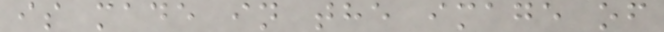is made in the image of
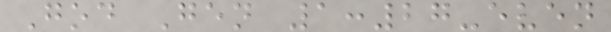God Gen 1:27-even
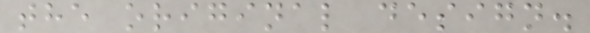the original design.
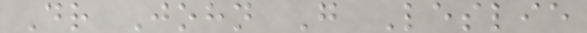Dr John G Leslie
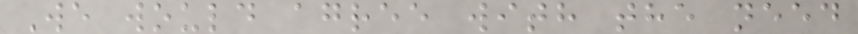We would agree with the need
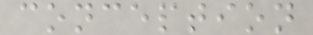conception
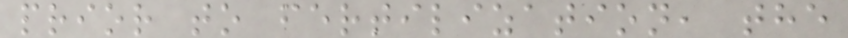prior to fertilization, the
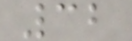32
